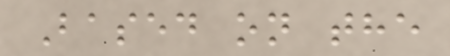Based on the
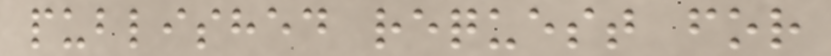published request for
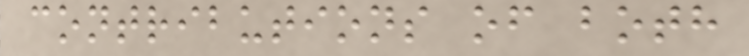contributions of both
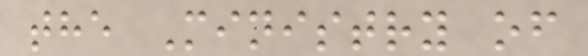the Ministry of
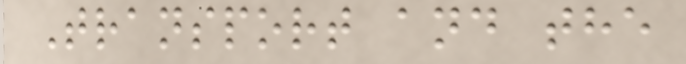Transport and the
